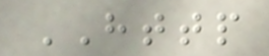HTTP
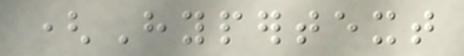(Hypertext
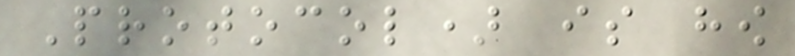Protocol) is how
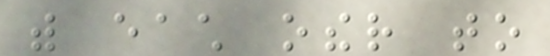with each other to
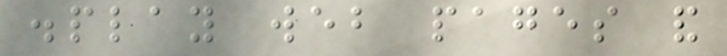display web pages and
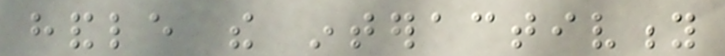handle the interactivity
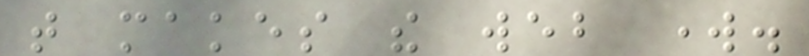that makes the web work.
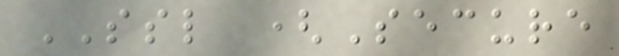SSL (Secure
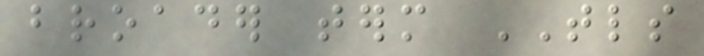broader term TLS
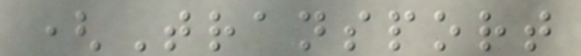(Transport
